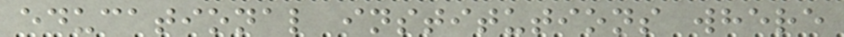educational institutions where
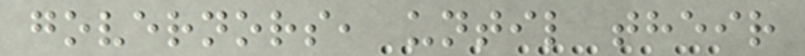governors, until their
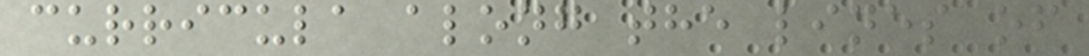curricula along the lines of
